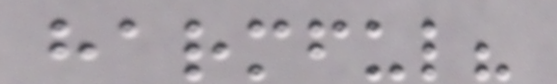harmful?
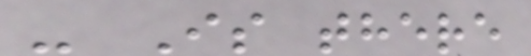- Is there
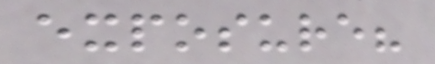exposure?
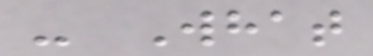- What
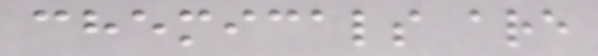chemicals are
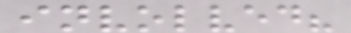involved?
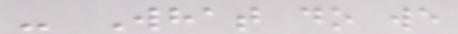- What do we
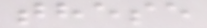these
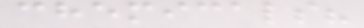chemicals?
